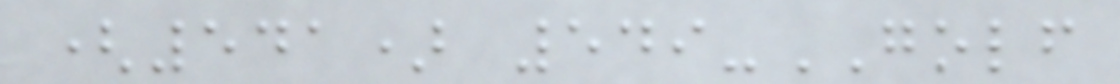(541) 549-GOLF
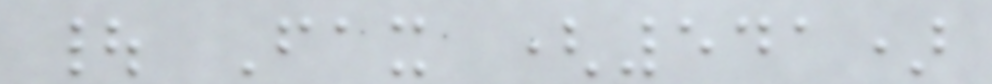| Fax (541)
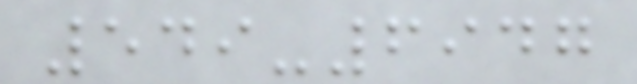549-6947
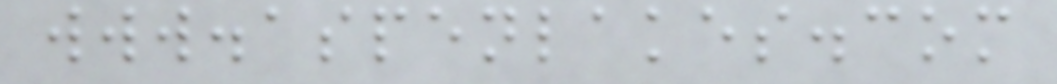www.aspenlakes.com
